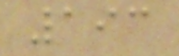193
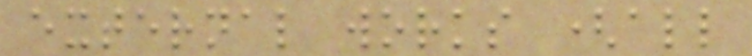external works (all
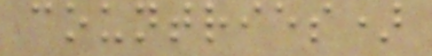countries)
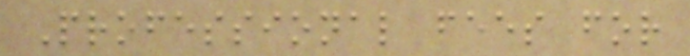Professional fees for
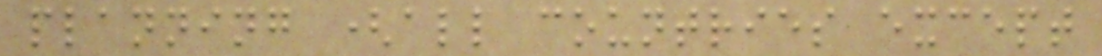planning (all countries except
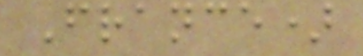France)
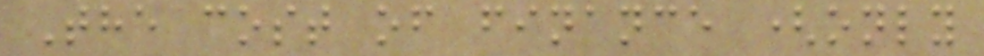The cost of finance (only
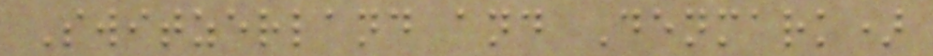Switzerland and Denmark)
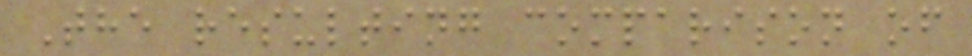The resulting comparison of
